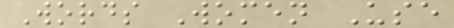Words Women Use
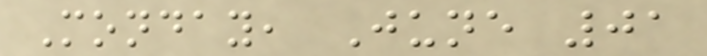Monday, June 01
